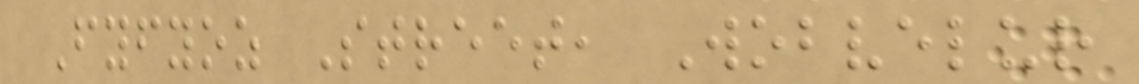Fyfyoz Street, Wobvelur
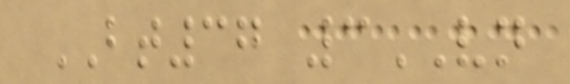BT37 3VN
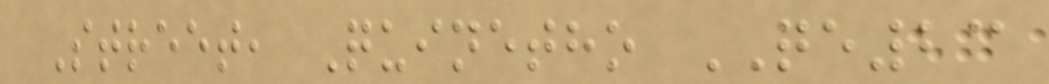Street, Quinetho QE23
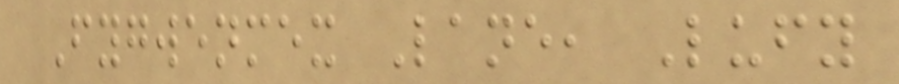Fygwenmex Lane, Lufy
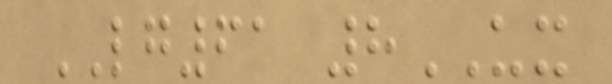LG61 8UX
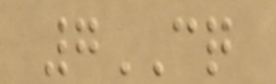7CQ
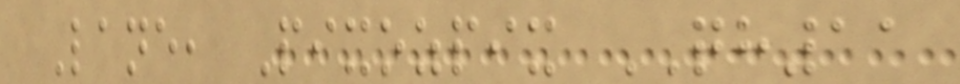Lane, Pixozpix QH11
